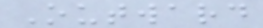Outward
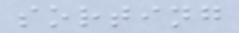sorting
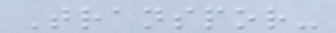Transpor-
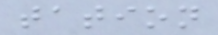tation
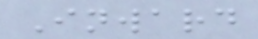Inward
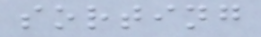sorting
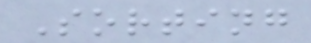Sorting
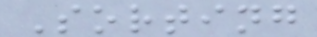Sorting
